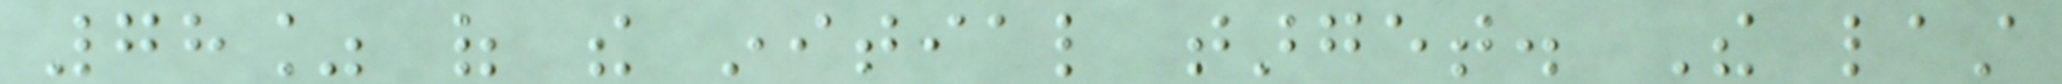78% of the initial target. The last
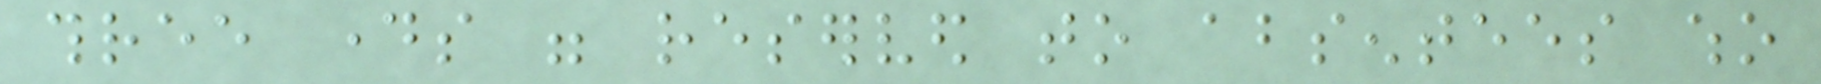three days were reserved to absentees who
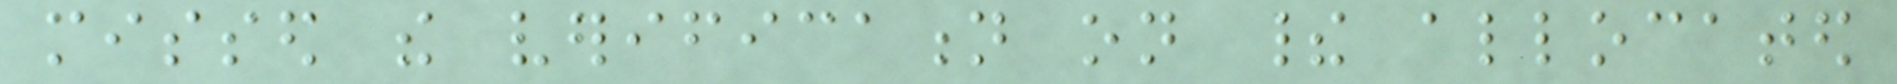missed the verification on their allocated
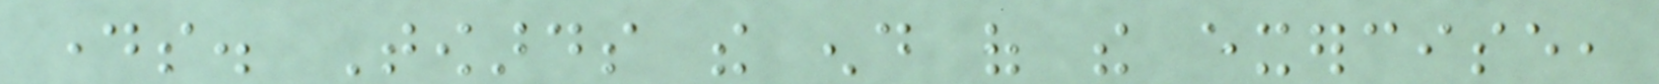days. Towards the end of the exercise,
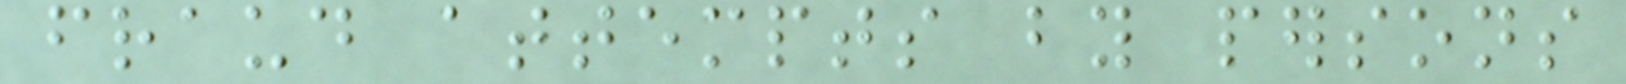fraud attempts by persons
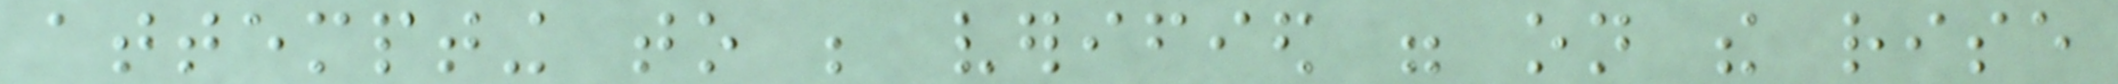attempting to be verified were on the rise
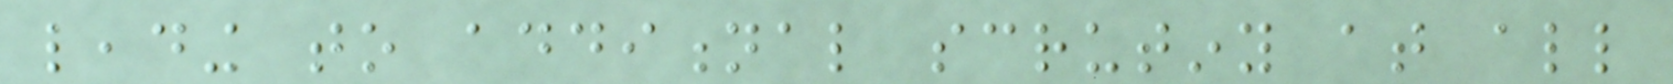leading to additional scrutiny at all
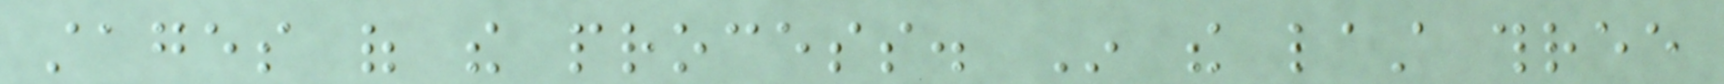stages of the process. In the last three
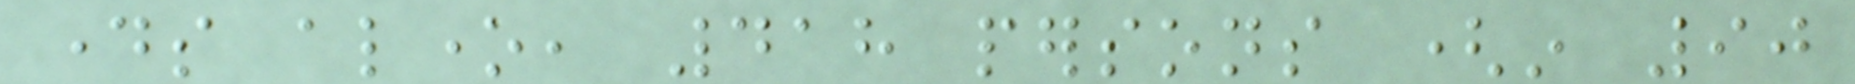days alone, 418 persons (in 90
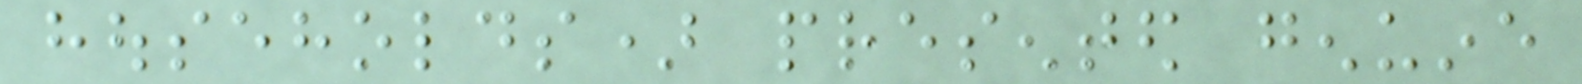households) presented genuine
